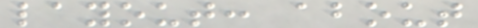layout: about
